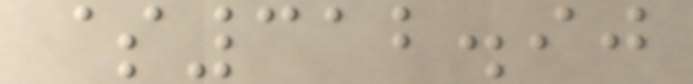$312.90
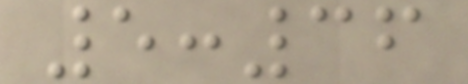5:36
